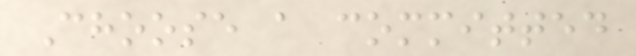Choose a committed
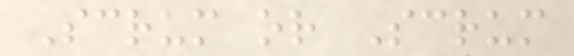Scrum or Scrum
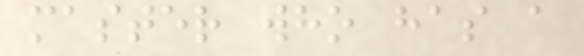master who has a
